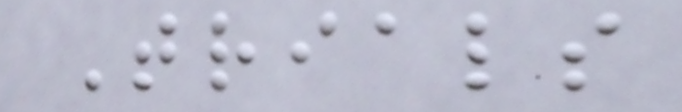Trials
